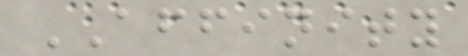AFFINITY
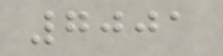7001
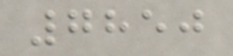7850
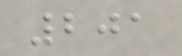201
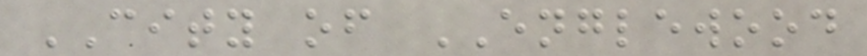CITY of ENGLEWOOD
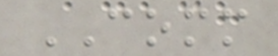COMM
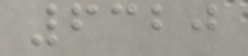6320
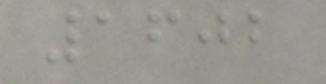1602
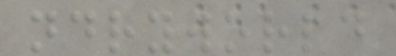ndryworld
